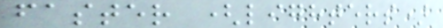faster (lighters)
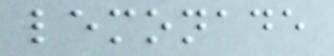lemonade
